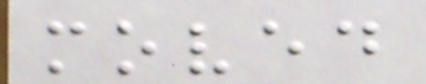moved
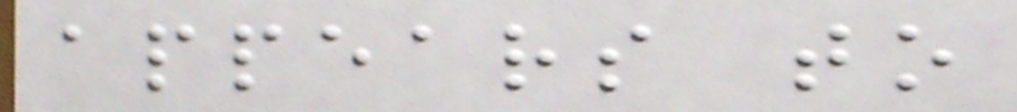appears to
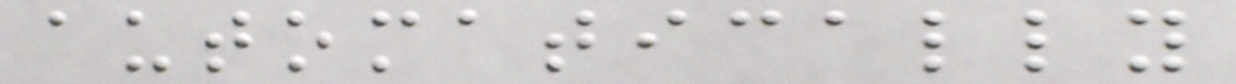automatically
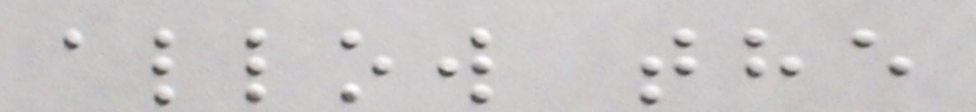allow the
